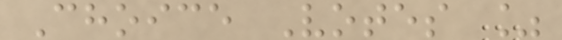Choice Votes %
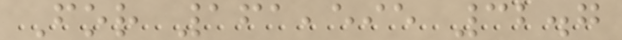For 161,595 32.7
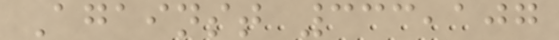Against 333,107
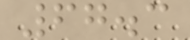67.3
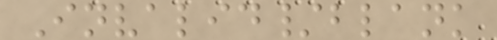Invalid/blank
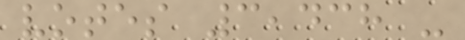votes 3,438 -
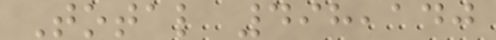Total 498,140
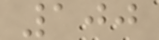100
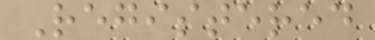Registered
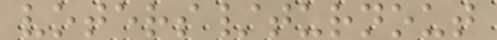voters/turnout
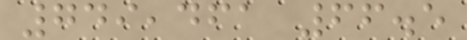749,461 66.5
